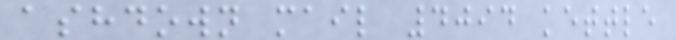ashdown mail 4094 kettle
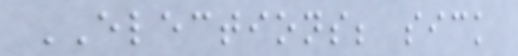ELECTIONS; sick
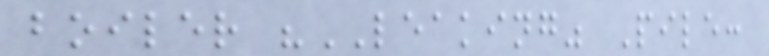boiler "LEAKING" Pile:
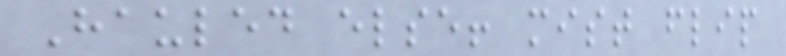Hauled else! mist flip
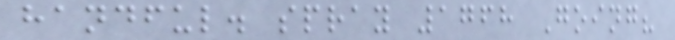handful. spray 1768 Going?
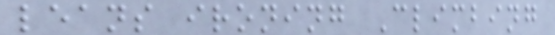leans ironing Climbing
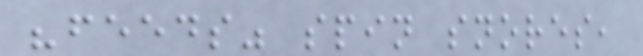"feeds" spin snores,
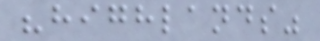"highlands"
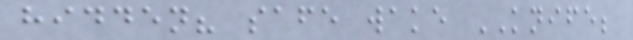hidden? safe wake KNIFE;
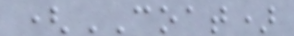(COAT)
